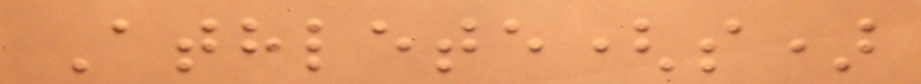Athlete(s)
